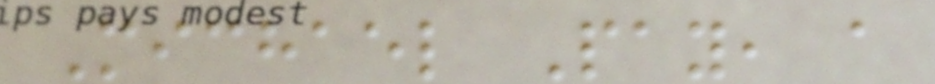Michael Pay, a
